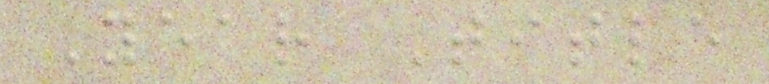Year Title
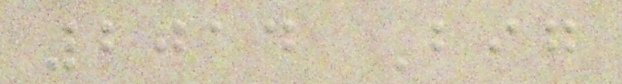2014 Big
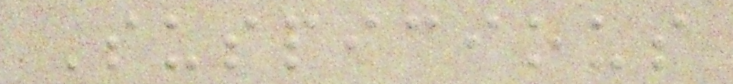Suspicious
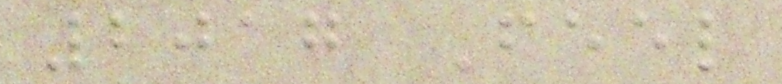2017 Feel
